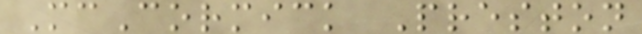McCormick Preston
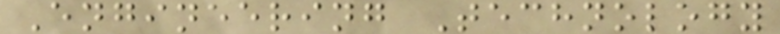Engineering Technology
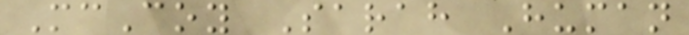McCoy Sarah Human
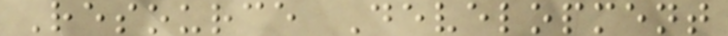Resource Development
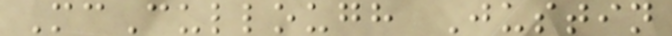McCullough Justin
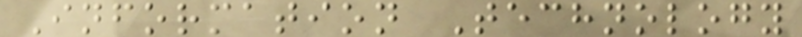Information Technology
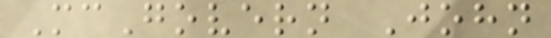McGovern John
